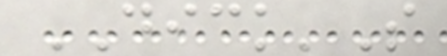DICK'S
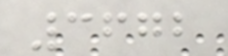3672
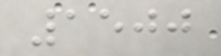1500
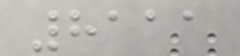8111
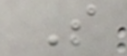S
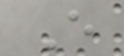E
